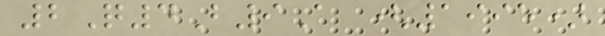2Q4B9A (1995)
